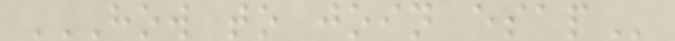HOW TO JOIN ESAP
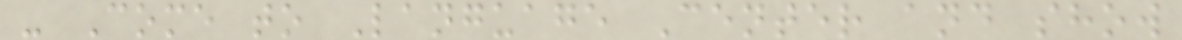- Come to Language Center and show
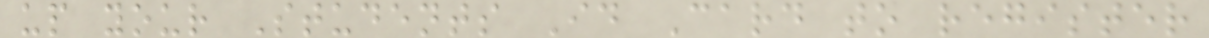up your Students Id Card to register
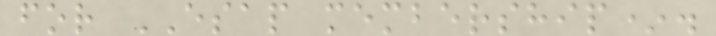for ESAP membership*.
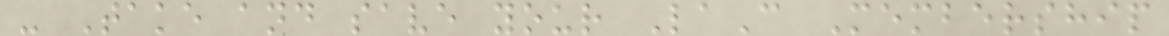- Take and save your LaC Membership
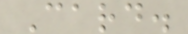Card.
